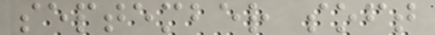september soft
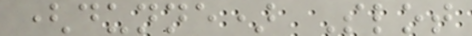(dunne) Slot
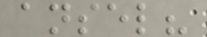ansel?
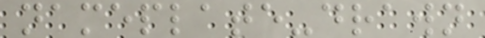nameplate-drawn
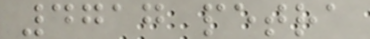4717 petra
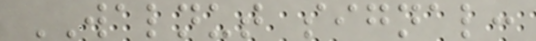WALNUT signal:
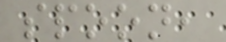spoon,
